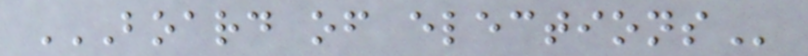BOARD OF ELECTIONS
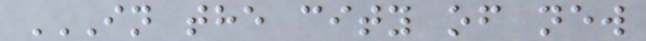IN THE CITY OF NEW
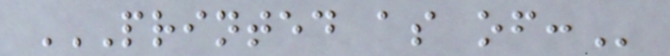PRINTED AS OF:
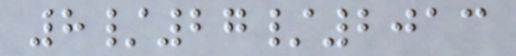8/27/2013
